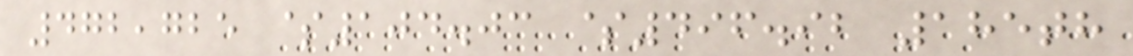472,725 $104.03 $496.92 185th
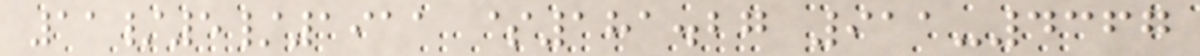11/5/1911 $181.27 911-4367
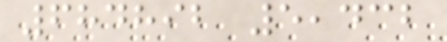684892 5,432
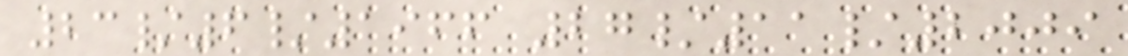23/6/1966 27/11/2009
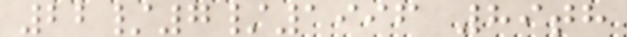22/7/1996 89th
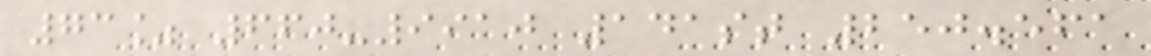73% 660-9910 141st 250.561
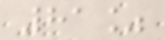81%
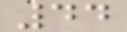44
